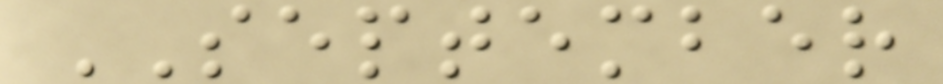SEPTEMBER
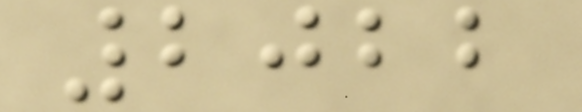2022
